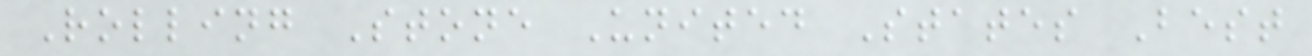Rolling Stone United States Best
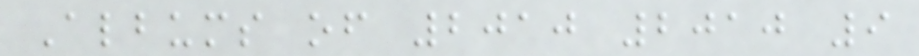Albums of 2010 2010 9
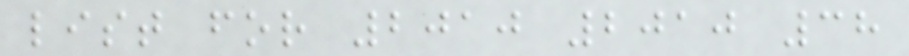list for 2010 2010 38
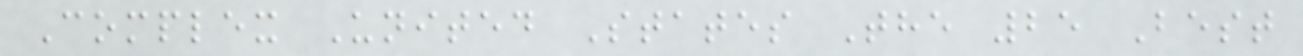Complex United States The 25 Best
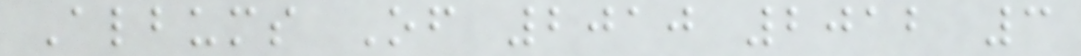Albums Of 2010 2012 3
